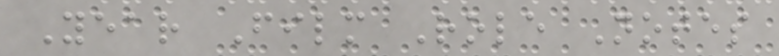Year Film Role Notes
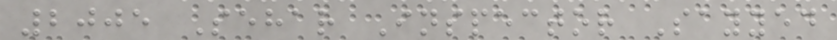2005 Sehar Inspector Sayyed
